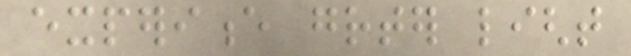experience greater light
